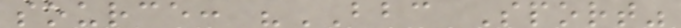source: "BBC Sport"
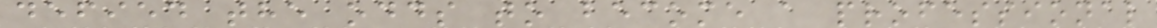defied the odds to become a professional
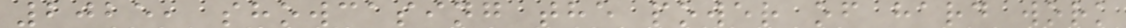2025, showcasing the power of hard work
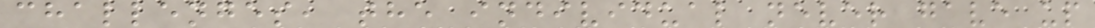challenges, the individual never gave up
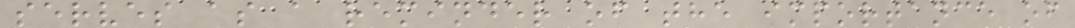serves as a reminder of the importance of
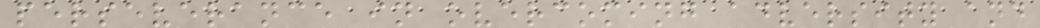perseverance in overcoming adversity and
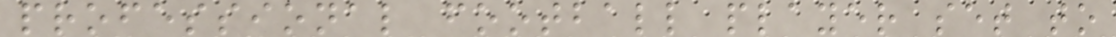professional football player set to
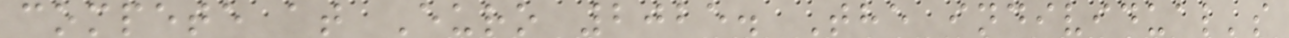compete at Euro 2025. The individual's
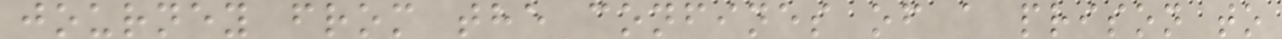journey from the confines of a prison to
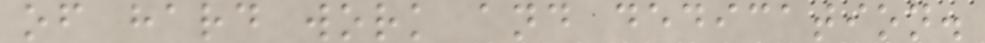of hard work and dedication.
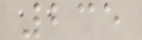235
